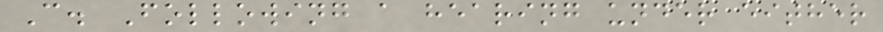C. Following a hearing under either
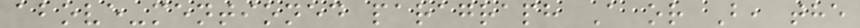above-mentioned paragraph A or B, the
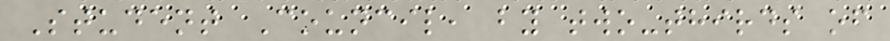Student Council, by two-thirds of
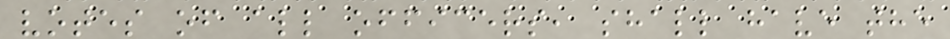votes of all officers, shall have the
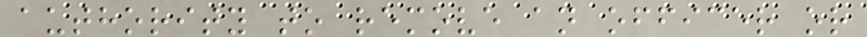authority to remove an officer or
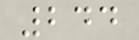244
